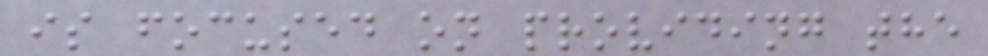is focused on providing the
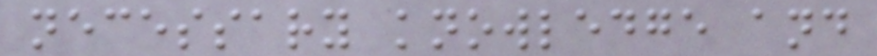necessary knowledge and
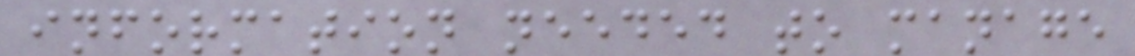information needed to manage
